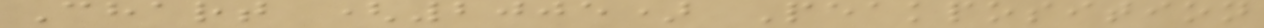Chart (2005) Peakposition
